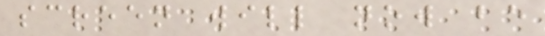screen will now be
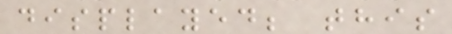displayed; this
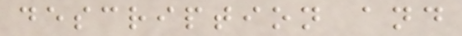description and
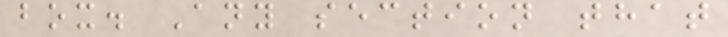box. Any section that
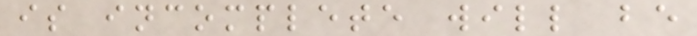is incomplete will be
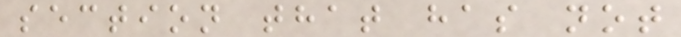section that has not
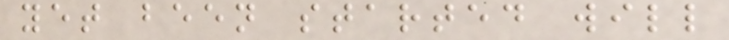yet been started will
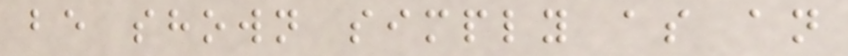be shown simply as an
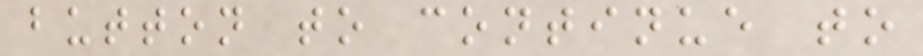button to continue to
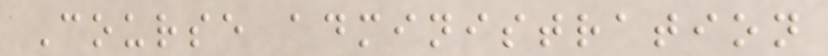Course administration
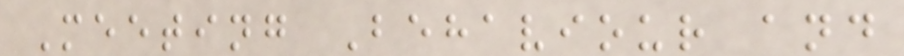Meeting Behaviour and
